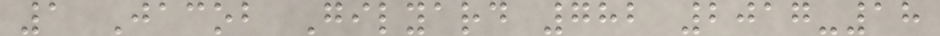1 Jacob Gilyard 782 2017-18
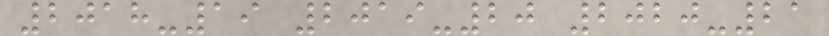2018-19 2019-20 2020-21
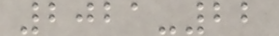2021-22
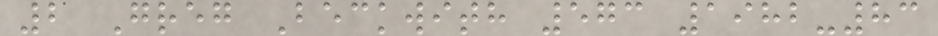2 Greg Beckwith 573 1982-83
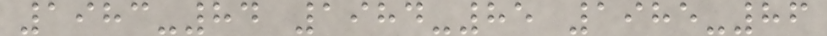1983-84 1984-85 1985-86
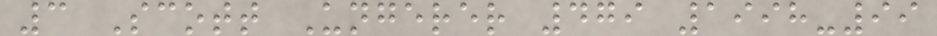3 Scott Ungerer 479 1998-99
